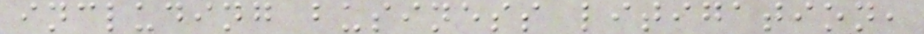including business litigation,
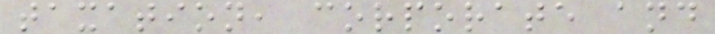taxation, corporate and
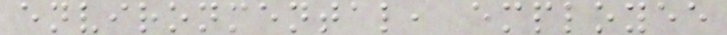environmental, employee
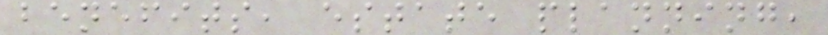benefits, estate planning,
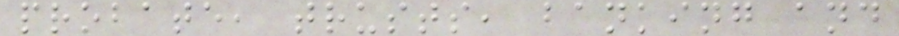probate, trusts, banking and
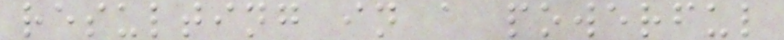resulting in a powerful
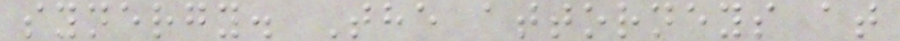synergy. The attorneys at
